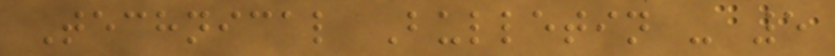Technical Bulletin - 5
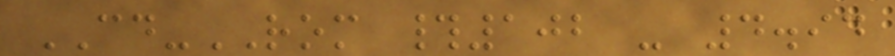CD-ROM #102 - 4.94
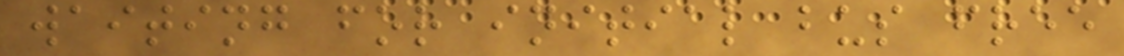waiting for initial bus free
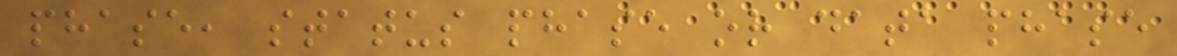phase, status phase or data phase
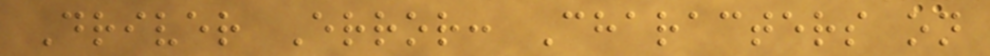Driver Error: Characters on
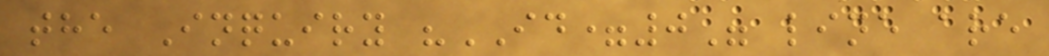the Inquiry "ID=0" line are
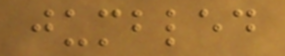jumbled
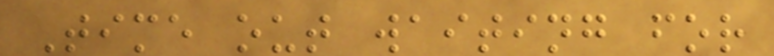Time out waiting for
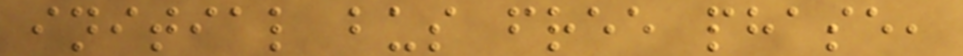initial bus free phase,
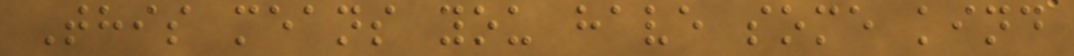This means you have some kind
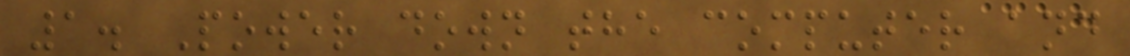1. Power down the computer and
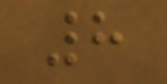8
